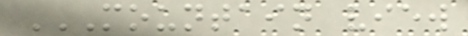MOUNTAIN VIEW
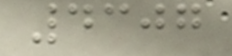4307
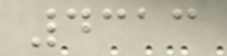4313
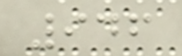946
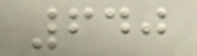640
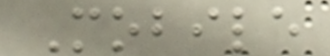Mobile
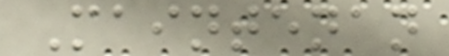Maintenan
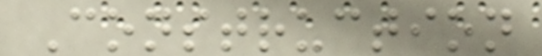Construction
